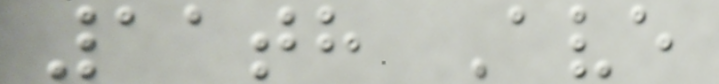11th Ave
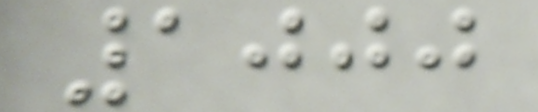1000
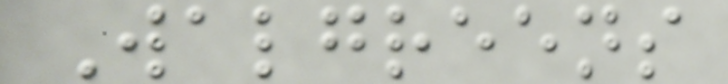Walgreens
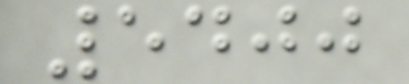5400
